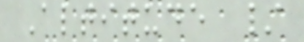Altitude /
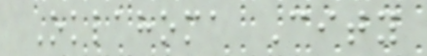Oklahoma City
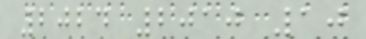2024 2010 10
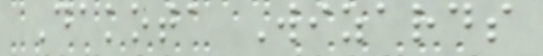Dakota Wizards
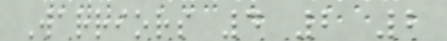Warriors 4 2 2
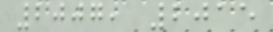2007, 2015
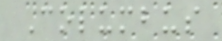Columbus
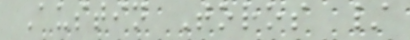Austin Toros /
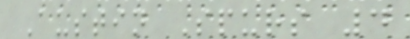Austin Spurs 4
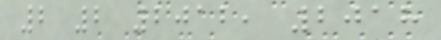2 2 2012, 2018
